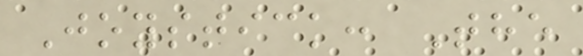Joystick: The
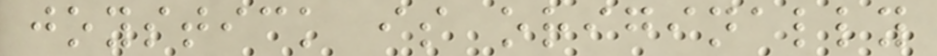joystick is originally
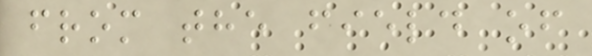from the field of
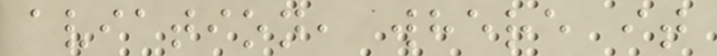aviation, where it
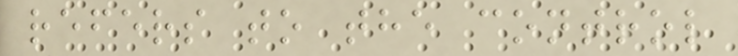refers to the control
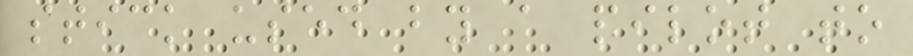stick used by a pilot to
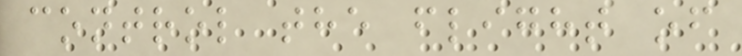control the flight of
